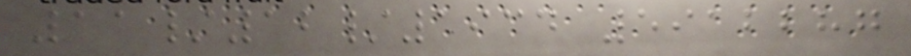11/12/1934 5912287
